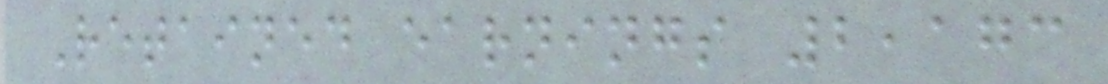Retained earnings 2,173
